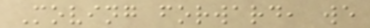Moving forward, we
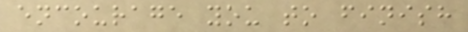encourage you to finish
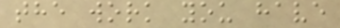the work you have
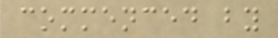commenced by
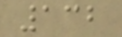132
